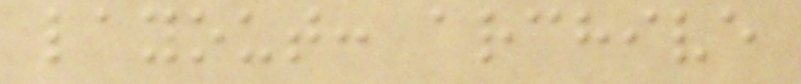layout: archive
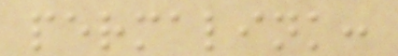permalink:
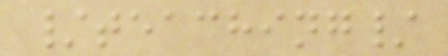/teaching/
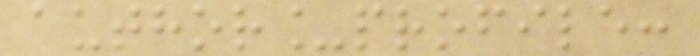author_profile:
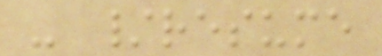- /resume
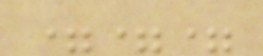===
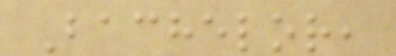Bachelor,
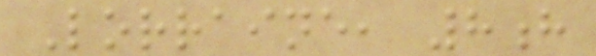Lorraine, 8h
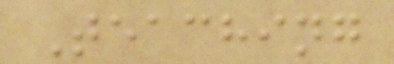Teaching
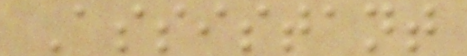Assistant
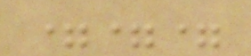===
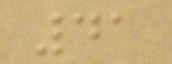41
